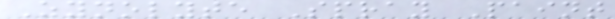Zynolyte Spray Paint
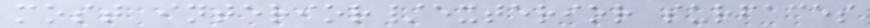most interior/exterior surfaces
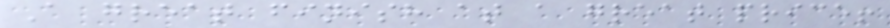A great finish at a great price!
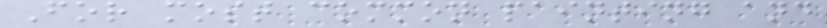For most common painting and
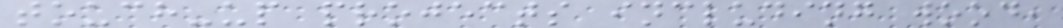touch-up projects including wood,
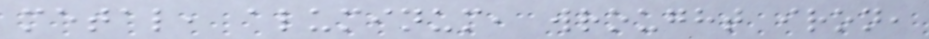metal, aluminum, wrought iron,
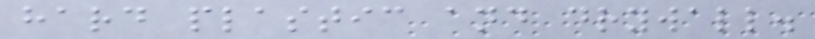hard plastic and drywall.
